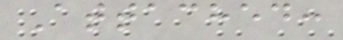Attached:
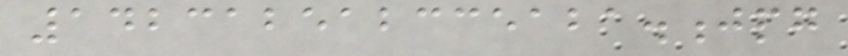142312512335121.jpg
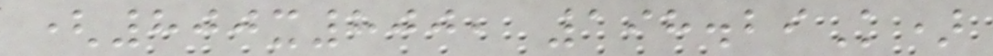(800x800, 198.29K)
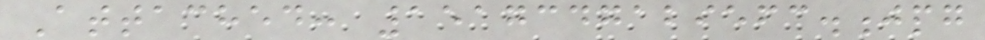Attached: 1517347129563.jpg
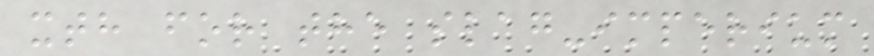xth for the slag-imperium
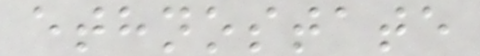ethnostate
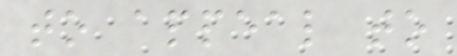to appeal to
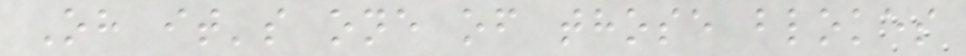Oh it's one of those blokes
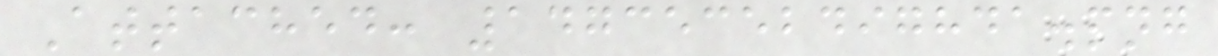Attached: 14735352497841.png
